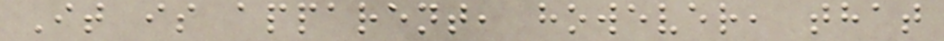It is apparent, however, that
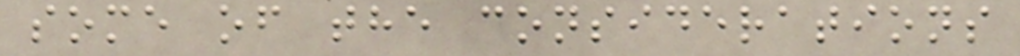some of the considerations
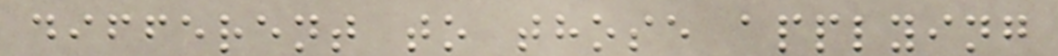different to those applying
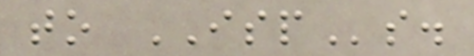to ISPs.
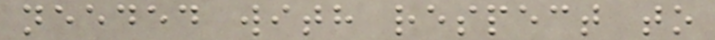needed with respect to
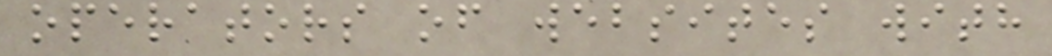operators of websites with
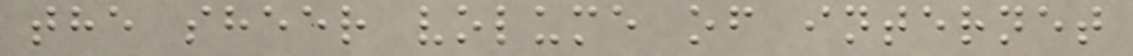the sheer volume of internet
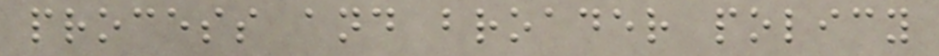process and broader policy
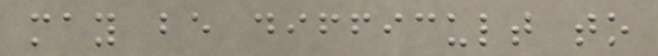may be difficult to
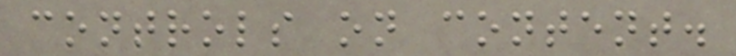controls on content.
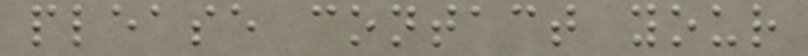please contact your
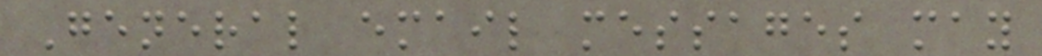General email messages may
